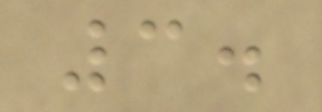3.
